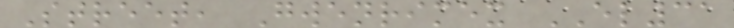Street, Gwenrimex EL31
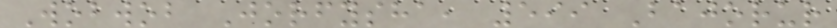Wobwob Jorfysha, 599 Bajorur
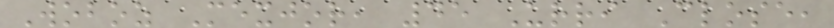Woboz Mexjor, 45 Urri Close,
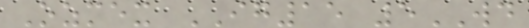Ozmex IG15 5WD
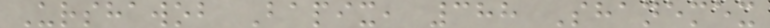Urshawob Bapix, 388 Shanemex
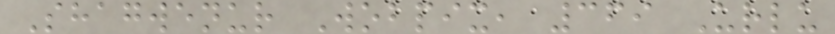Shagwenur Wobpix, 369 Urlu
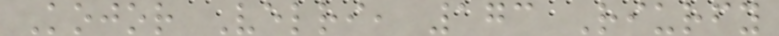Kojor Velri, 173 Riurfy
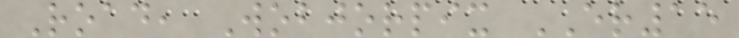Road, Wobjorpix ER15
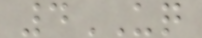4UQ
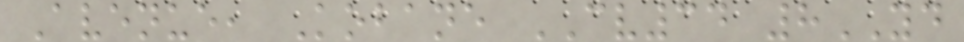Avenue, Kobane CV34 8YD
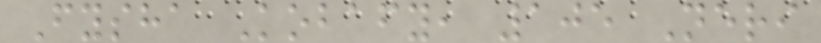Fysha Kobafy, 105 Neri
